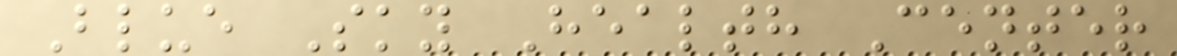Blue Sky Health Center
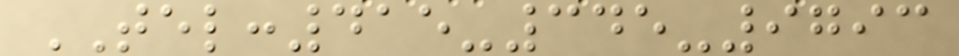TEL:415-345-9793
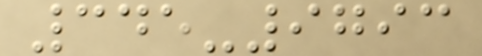345-9793
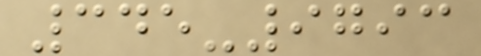345-9793
